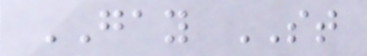GAY ST
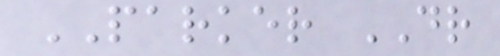PARKER DR
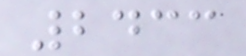2433
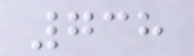738
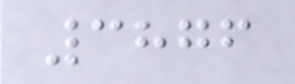3876
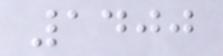1400
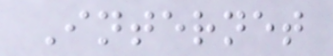Internet
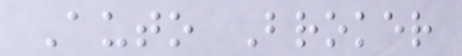Auto Broker
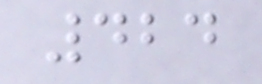424
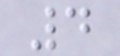4
